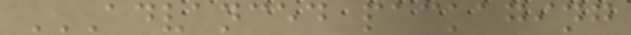ADVANCED PACKAGING
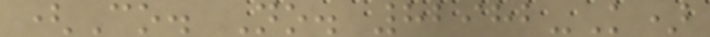(Co. No. 82982-K)
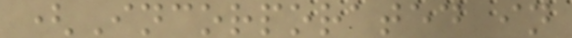(Incorporated in
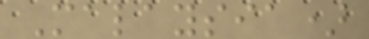Malaysia)
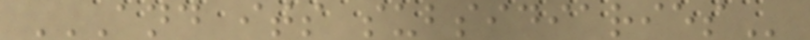AND ITS SUBSIDIARIES
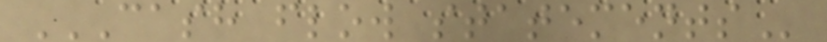CASH FLOW STATEMENTS
